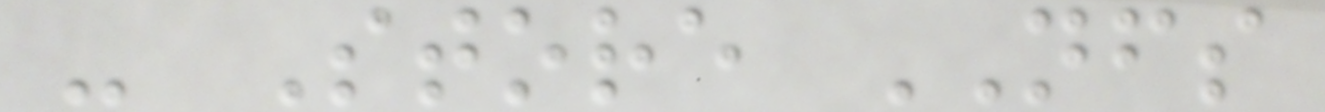- Store NFS
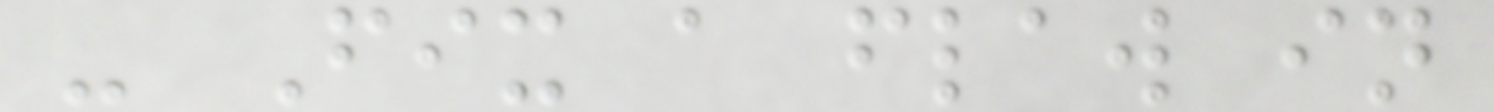- Fix a flaw in
